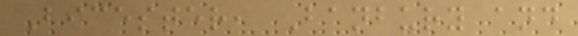Bicester, Banbury and
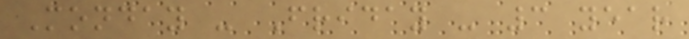Monday - Friday - 3 year
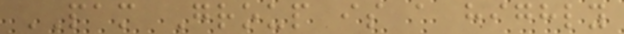PAM Group is a highly
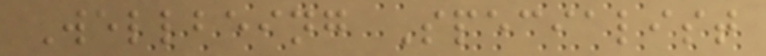Wellbeing Specialist
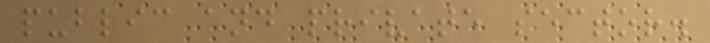public and private sector.
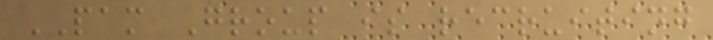PAM Group is recruiting
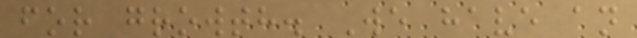for growth. We have an
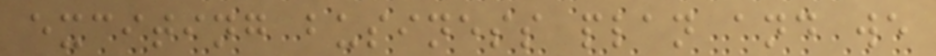exciting business plan and we
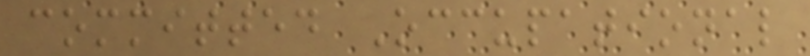committed Occupational
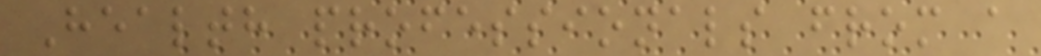Health professionals from a
